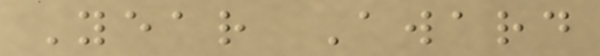Year Award
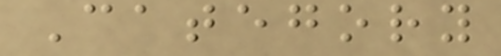Category
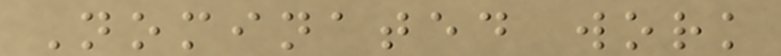Nominated work
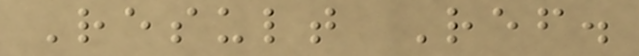Result Ref.
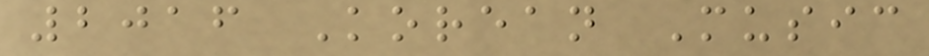2016 Korean Music
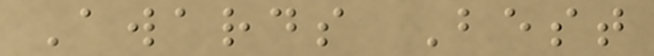Awards Best
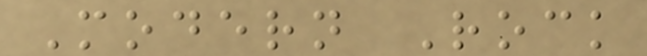Modern Rock
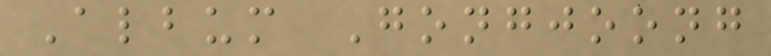Album Gongjoong
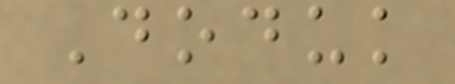Doduk
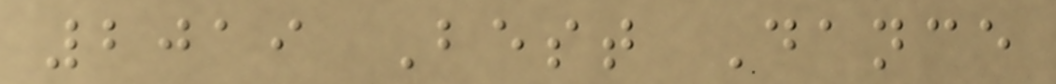2019 Best Dance
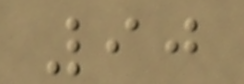90
